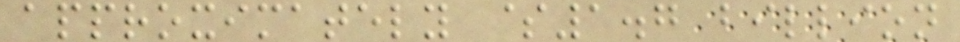approximately $1.7 billion
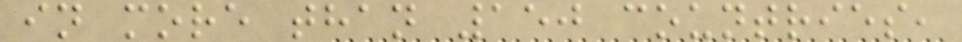in more than 150 countries,
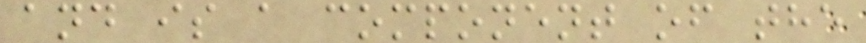and is a component of the
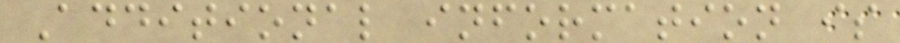Additional information is
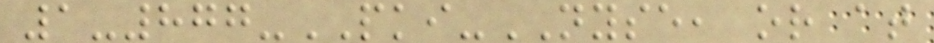1-877-PKI-NYSE, or at
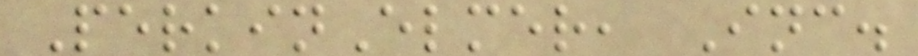PerkinElmer, Inc.
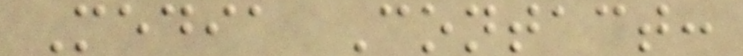Media Contact:
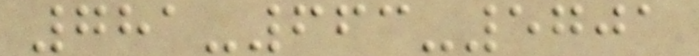781-663-5701
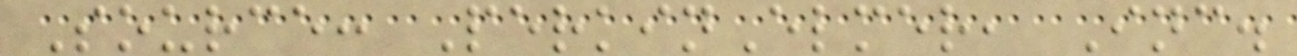Source: PerkinElmer, Inc.
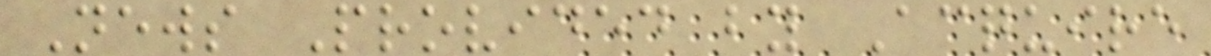News Provided by Acquire
